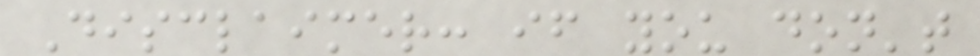Disclaimer: if you don't
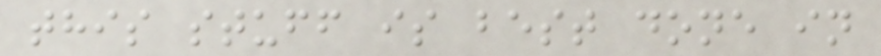this stuff is best done in
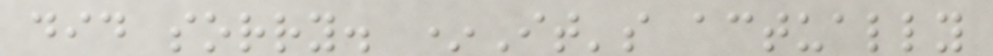did sorry. *It's actually
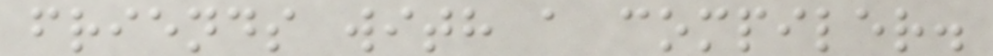friends with a compiler.
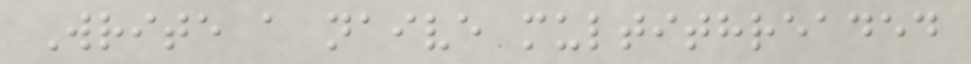Write a naive multithreaded
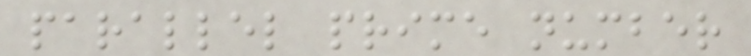parallel prime number
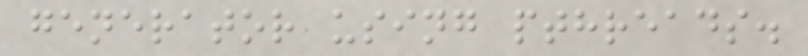generator using pthreads.
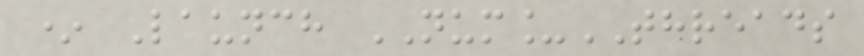* Launch NUM_THREADS
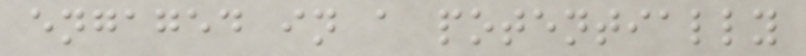engaged in a potentially
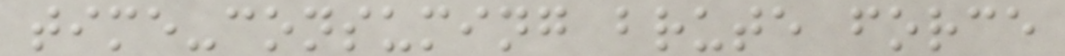time-consuming brute force
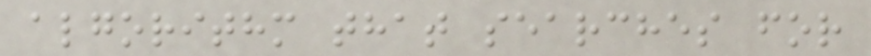algorithm that searches for
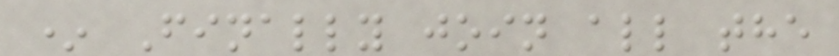* Finally join all the
